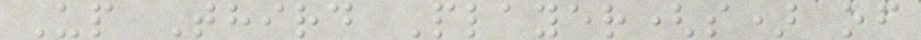Up Third Player(s) of
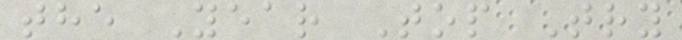the Year Top Try
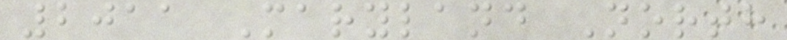2011 Maryland North
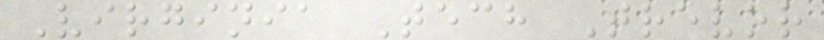Virginia Tech Trevor
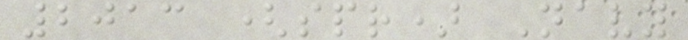2013 (spr) Navy
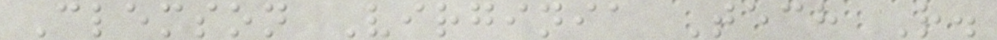Clemson Virginia Tech R.
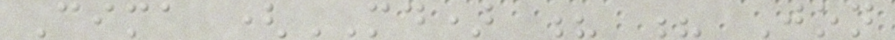Cima (MD) ? ? Jon
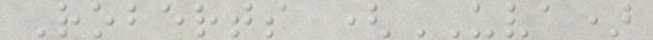Roberts (UVA)
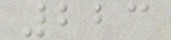223
